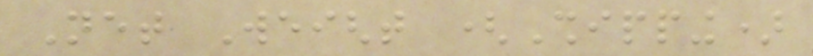Net Weight (Shipping)
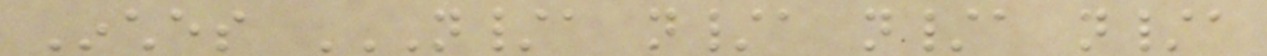Inches N/A N/A N/A N/A
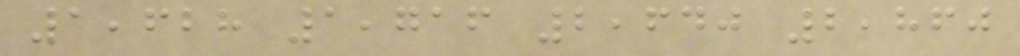1,628 1,716 2,640 2,860
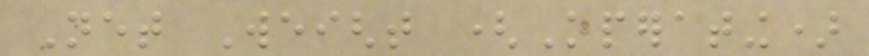Net Weight (Operating)
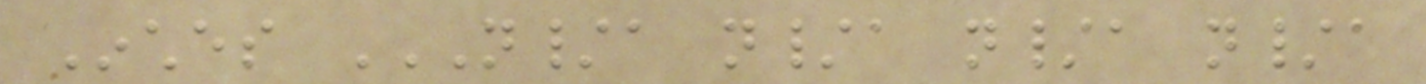Inches N/A N/A N/A N/A
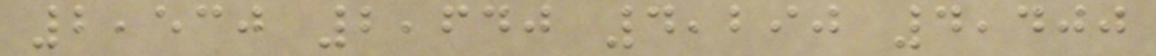2,530 2,640 4,290 4,400
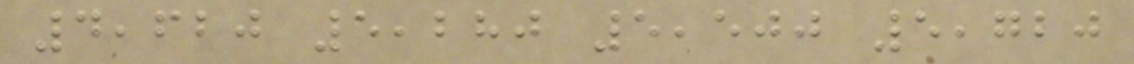4,620 5,280 5,500 5,720
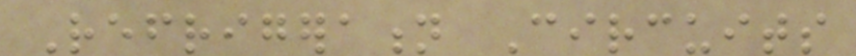Refrigeration Circuits
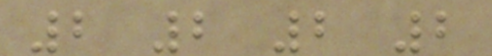2 2 2 2
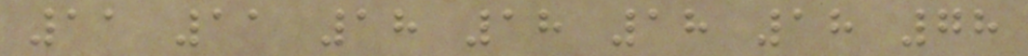11 11 18 18 18 18 78
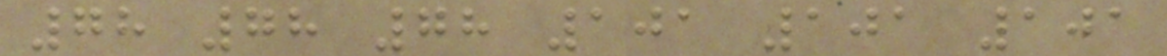78 78 78 101 101 101
